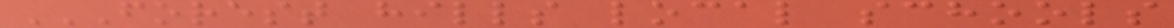FOREST HILLS LOCAL SCHOOLS
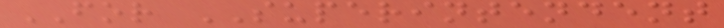FOR SUPERINTENDENT
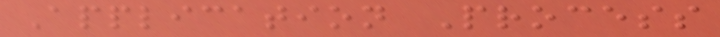Application Process
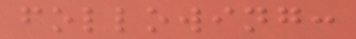following:
